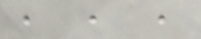, , ,
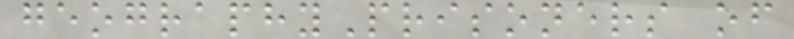geographyPrisoners of
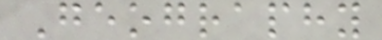Geography
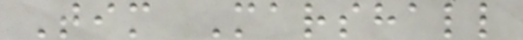Tim Marshall
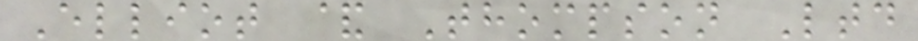Elliot & Thompson Ltd
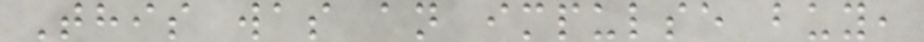This was an impulse buy,
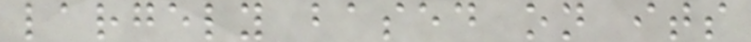largely based on its
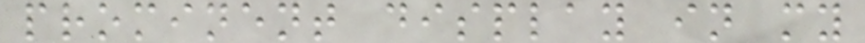prominent display in my
